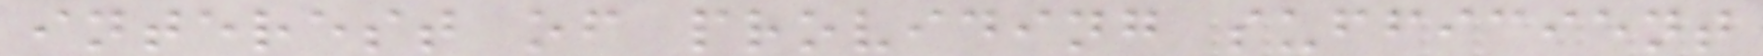interest of providing sufficient
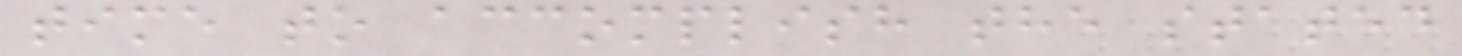time to accomplish the stated
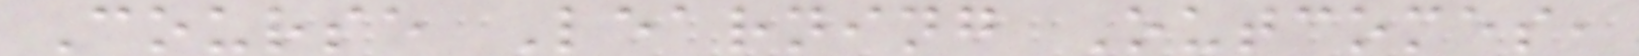Course Learning Outcomes,
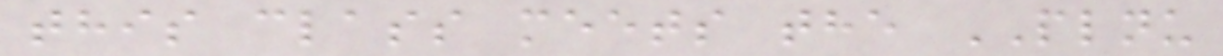this class meets the PLNU
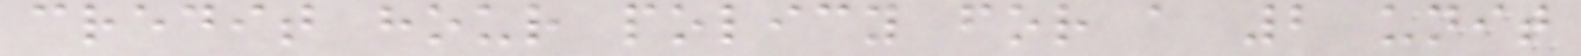credit hour policy for a 2 unit
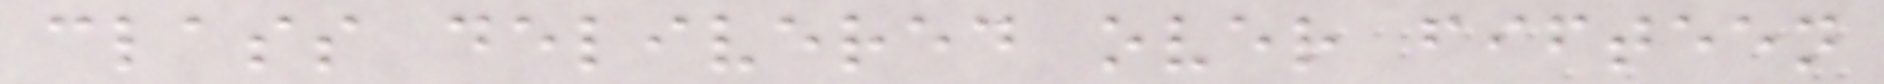class delivered over fifteen
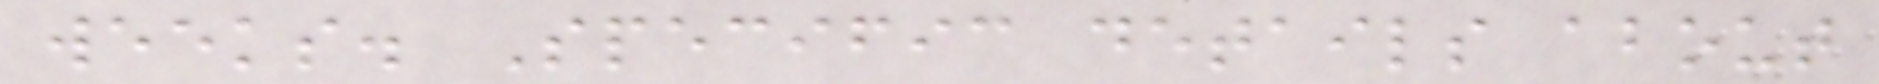weeks. Specific details about
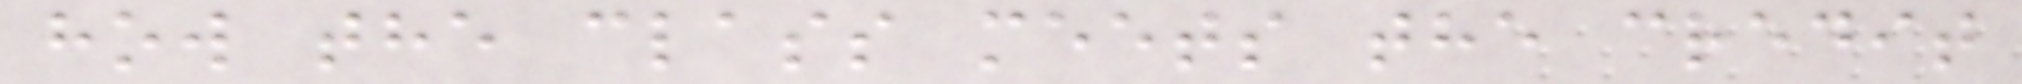how the class meets the credit
